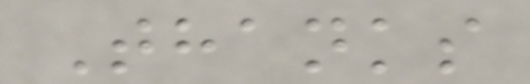Thanks
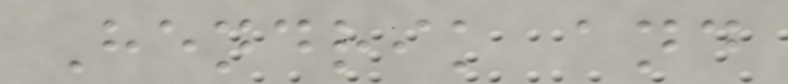Hendrik and
